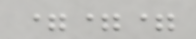===
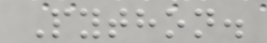Python.
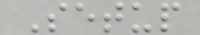Setup
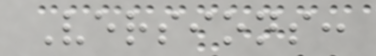Versions:
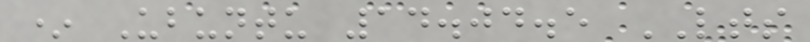* Ubuntu 14.04.5 LTS
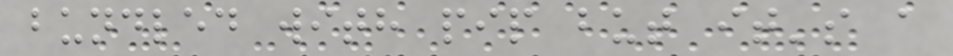bundled with pip but it's a
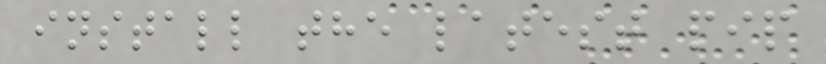install the latest pip
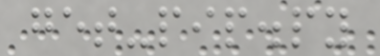get-pip.py
